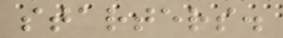starters.
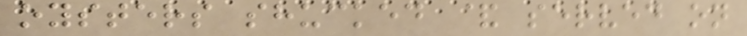oysters shucked & served on
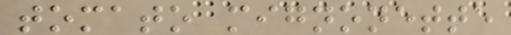tomato mignonette
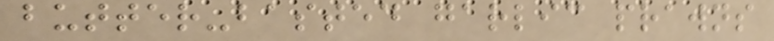butter-basted garlic prawns
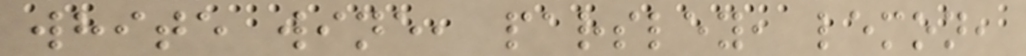white wine, parsley, lemon,
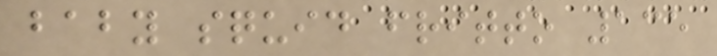baby squid fritto 135
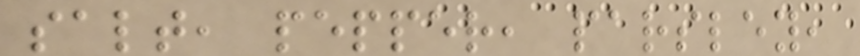salt, pepper, parsley,
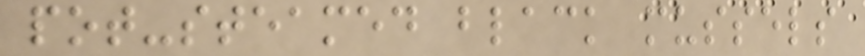pot-steamed black mussels
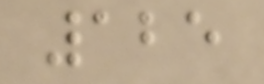125
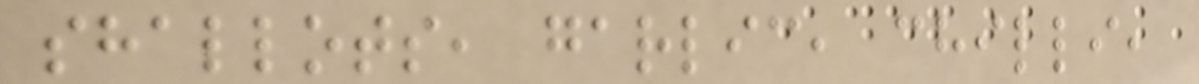shallots, garlic, chilli,
